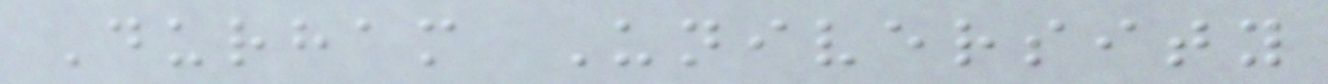Durham University
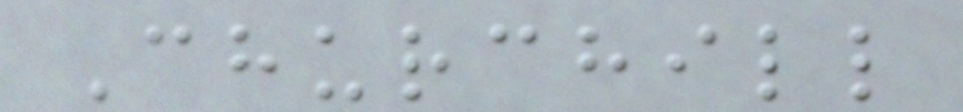Churchill
